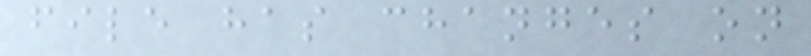file has changes on
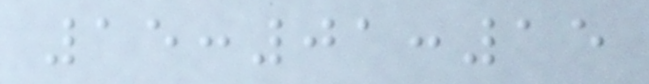15:01:15
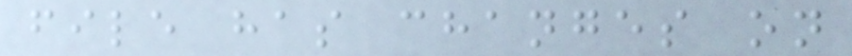file has changes on
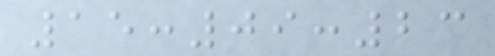15:09:23
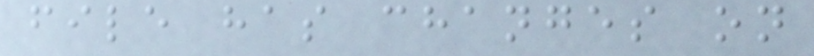file has changes on
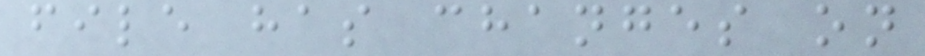file has changes on
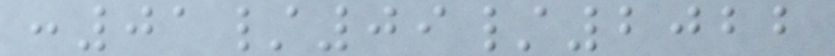:01/09/2022
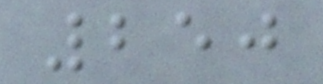250
